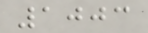1003
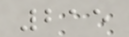215
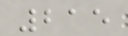215
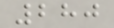280
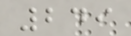249
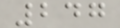247
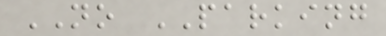NO PARKING
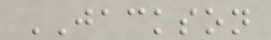JACKSON
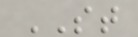ST
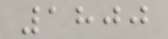1800
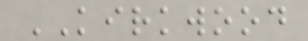KIRKWOOD
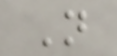N
